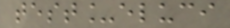test_eluci
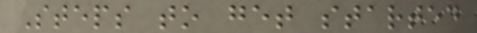Steps to get started
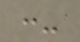:-
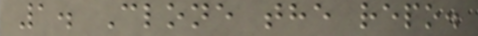1. Clone the repo.
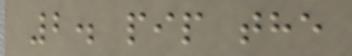2. pip the
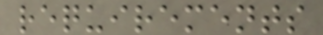requirements
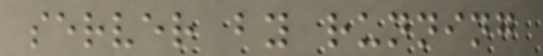server by running
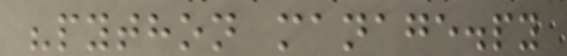"python manage.py
